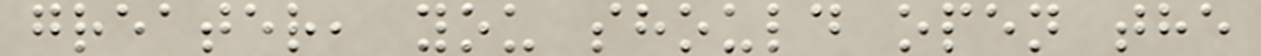greater, you should open the
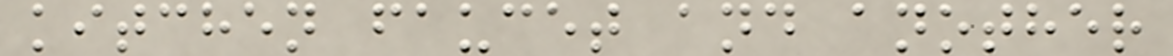kitchen faucet and another
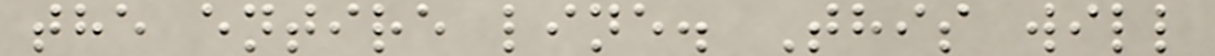the entire line. This will
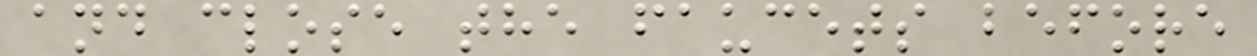and close the faucets before
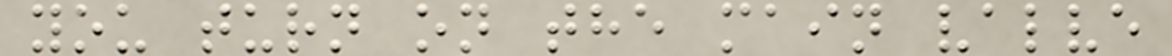you turn on the main valve
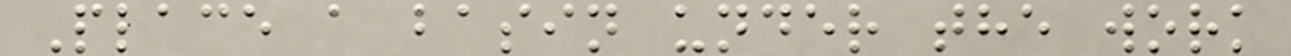Place a basin under the work
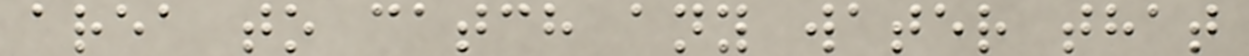area to catch any water that
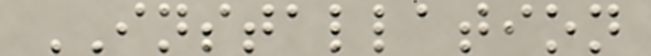INSTALLATION
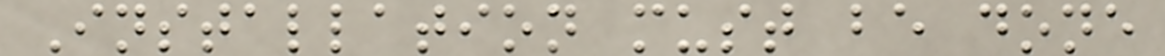Installation must be done
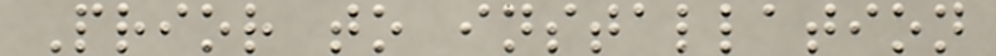Prior to installation
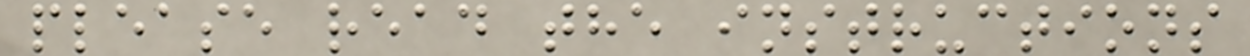please read the instructions
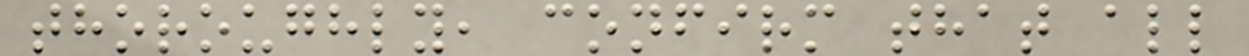thoroughly, confirm that all
